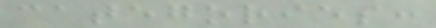categories:
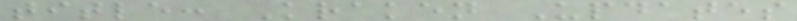title: Kraken Updates
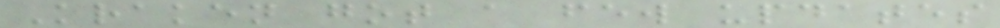Kraken got a few updates
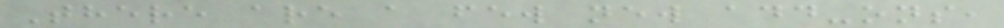There are a few new add-ons,
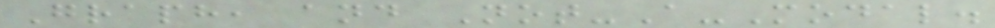Graph, and Not-A-Modal.
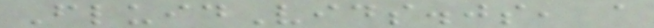FluidVids.js, a
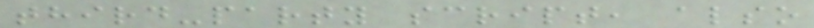third-party script, also
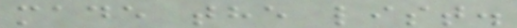made the list.
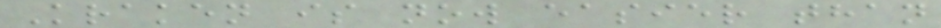Kraken is now easier than
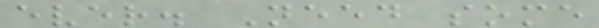ever. Need some
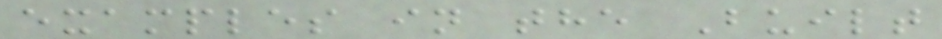examples in the Built
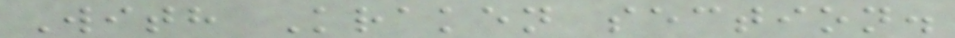With Kraken section.
